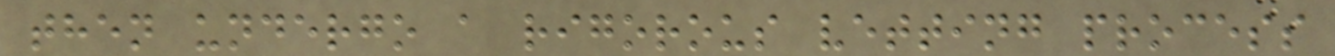then undergo a rigorous vetting process
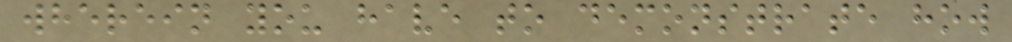wherein you have to demonstrate how
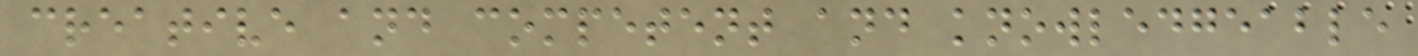creative and competent and knowledgeable
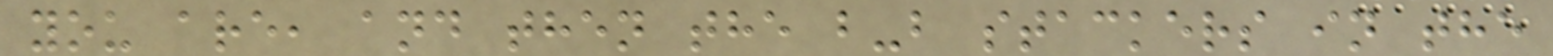you are, and then the b-b stackers in the
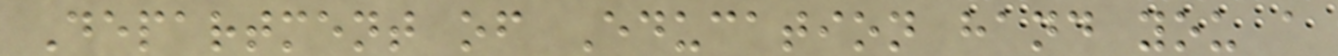Department of Education hand you a
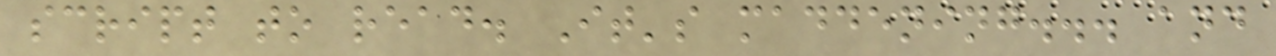script to read. It's maddening... and
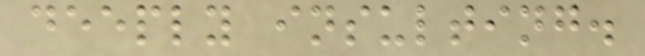deeply insulting.
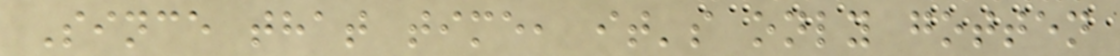Since that time, it's only gotten
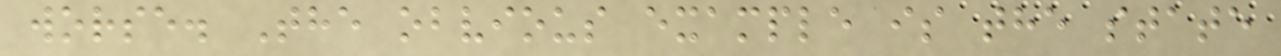worse. The obvious example is the state
